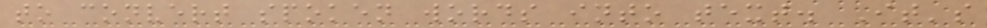to convert spoken words into text. It's
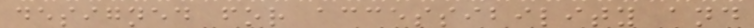designed for accessibility and
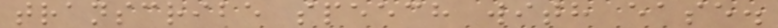transcribe speech with ease.
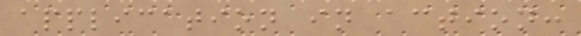application in action:
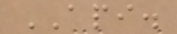API.
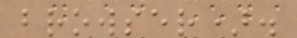browser).
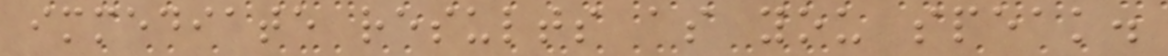immediate results as you speak.
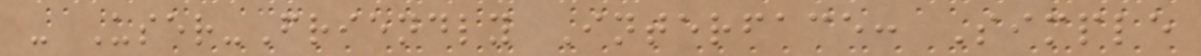- User-Friendly Interface: Simple
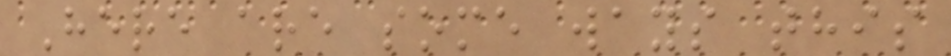Here are some ways this
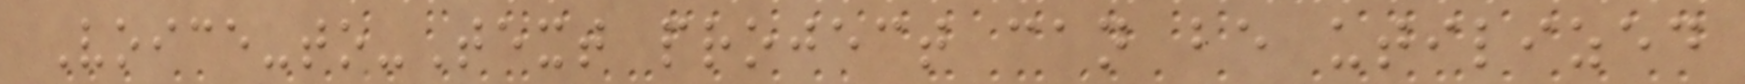Voice-to-Text project can be utilized
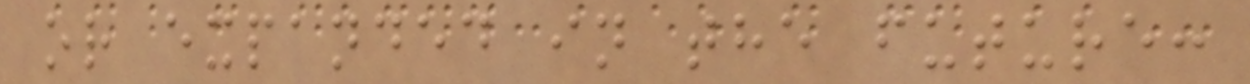or expanded in the future:
